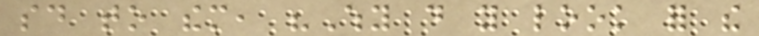said to them, "Why do you look for the
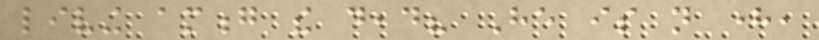living among the dead? He is not here,
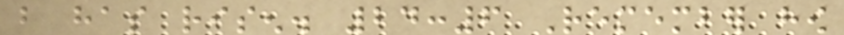but has risen. 24:6 Remember how
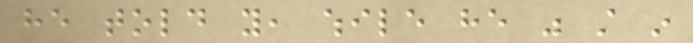he told you, while he was still in
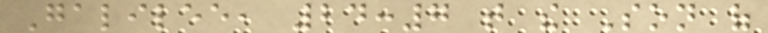Galilee, 24:7 that the Son of
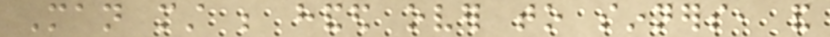Man must be handed over to sinners, and
